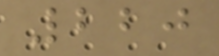220
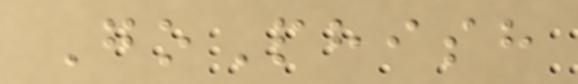GoPhish
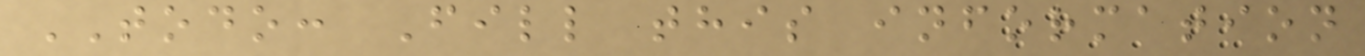TODO: Fill this information
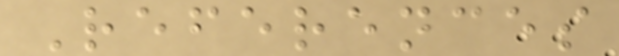References
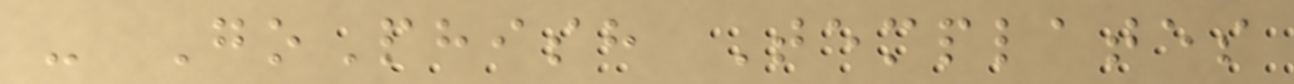- GoPhish Templates
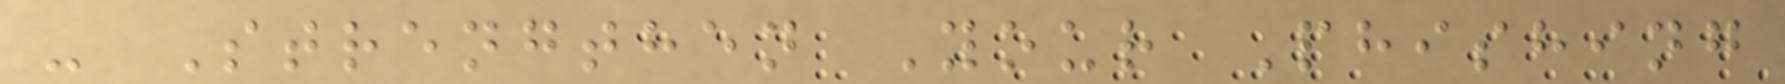- Strengthen Your Phishing
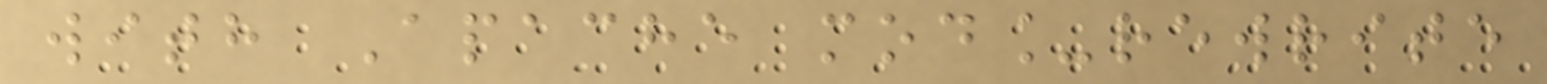with Apache mod_rewrite
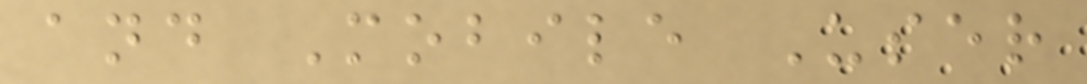and Mobile User
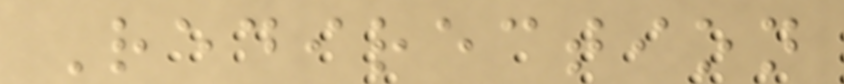Redirection
